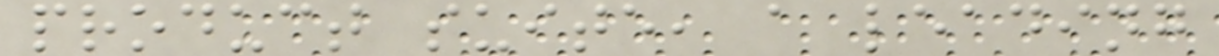product suite, a leading
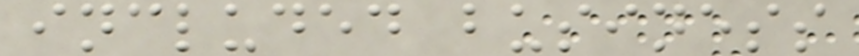included business
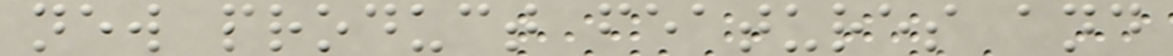new product features and
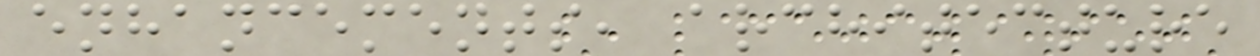enhancements, architecture
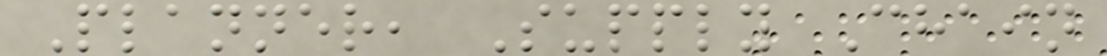Planner, Supply Chain
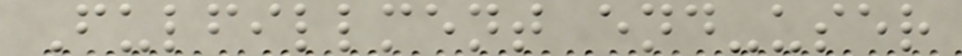Fulfillment end-user
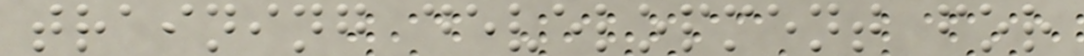training development for
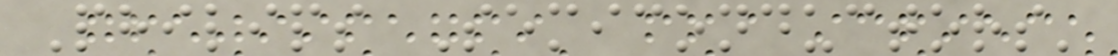Philips Semiconductors'
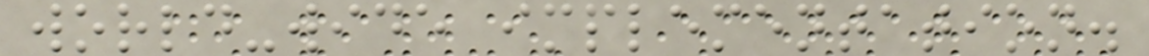world-wide implementation.
